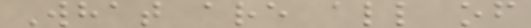What are all of
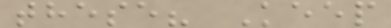these? Keep
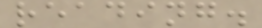reading.
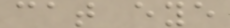cat eye
